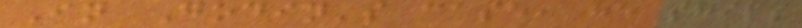In Godin's case, he ships
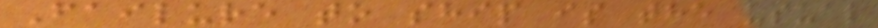Failure to ship is the usual
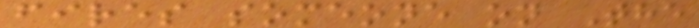fires someone on The
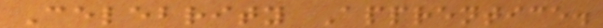Celebrity Apprentice.
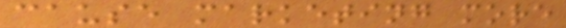cause marketing more
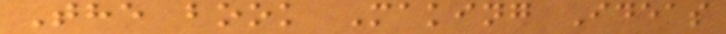The book Making Ideas
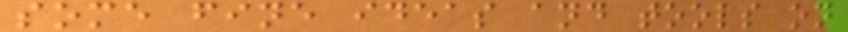some fine ideas and tools on
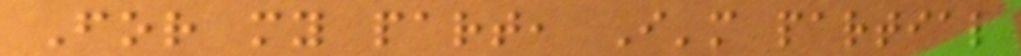For my part, I'm partial
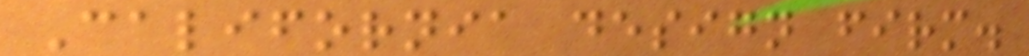California design firm.
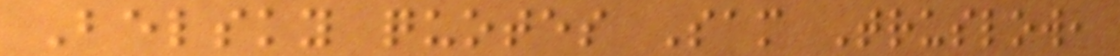Belsky quotes Sam Truslow,
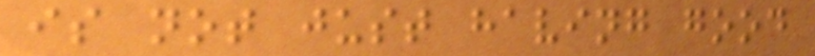is not just having good
